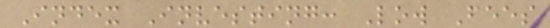Index Investing: Low Fees
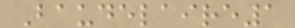Baudelaire1
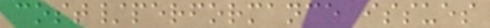cost/performance issues
